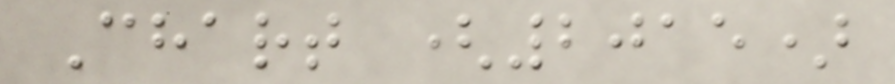Chart (2015)
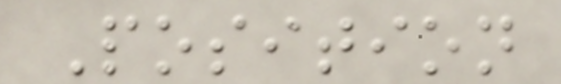Position
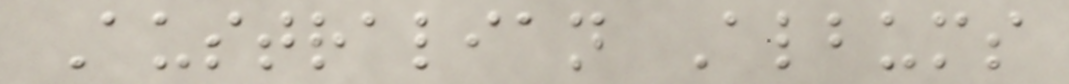Australian Albums
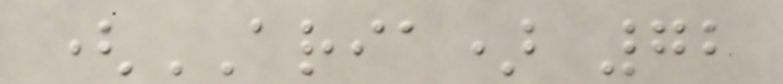(ARIA) 72
